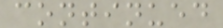continued
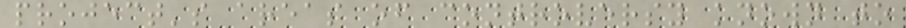project's areas of controversy known to
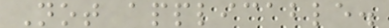Not applicable.
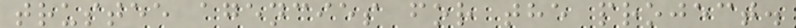trustee agencies for the project.
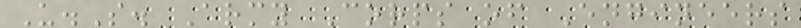U.S. Army Corps of Engineers
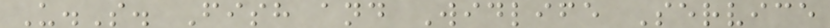U.S. Fish and Widlife Service
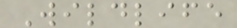Wildlife
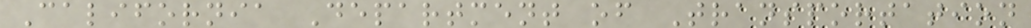California Department of Transportation
